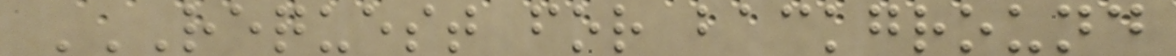REQUEST FOR BACKGROUND
